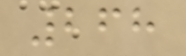268
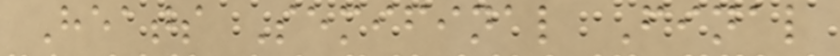Heats Semifinal Final
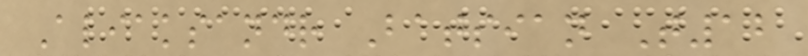Aliaksandr Batsian T12
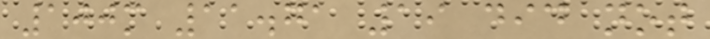100m 11.71 19 did not
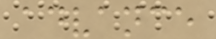advance
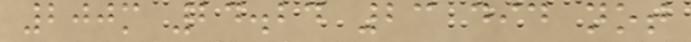200m 24.24 23 did not
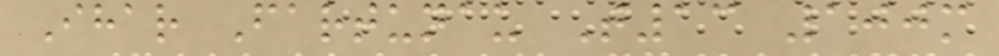Ihar Fartunau T13 100m
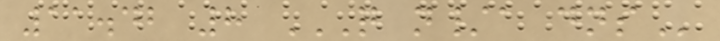11.42 8 Q N/A DNS
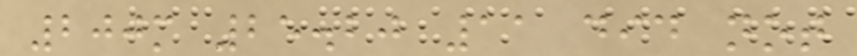200m 25.20 11 did not
